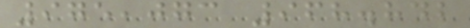975,073 968.842
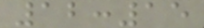12:15
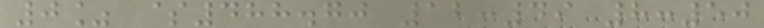0% $488.70 12:49 8:50
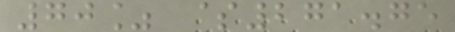70% $271.75
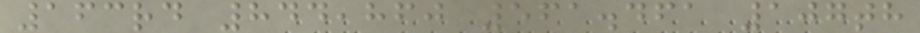163rd 844,860 561.461 107th
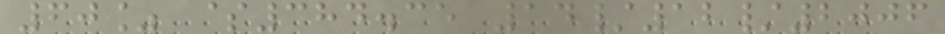60% $384.35 14/12/2006
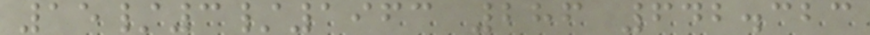15/3/1963 286 642.323
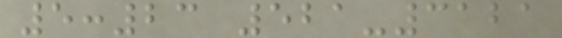5:23 521-3121
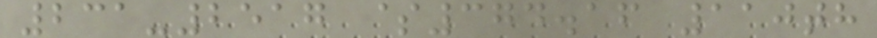231-2517 $374.16 110th
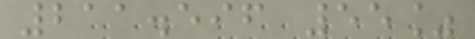211.596 55%
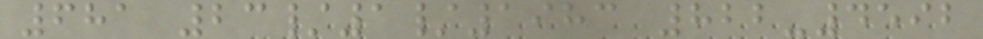681 23/1/1983 822-4592
